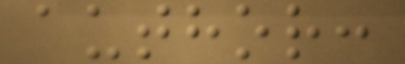author:
